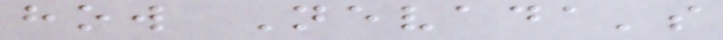how Nevada's
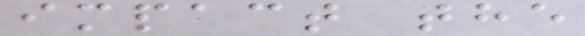impact the
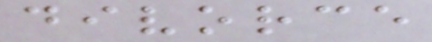divorce
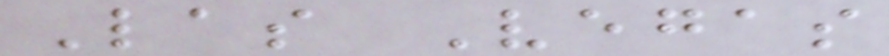Las Vegas
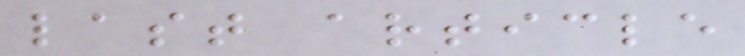last article
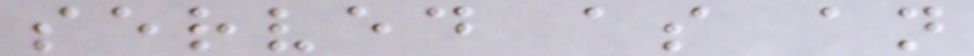served as an
